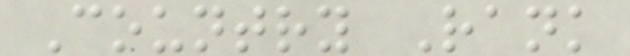Country Rank
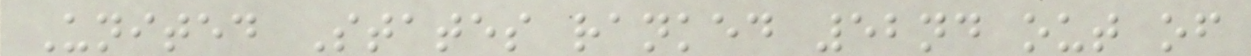United States ranked 52nd out of
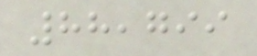88,799
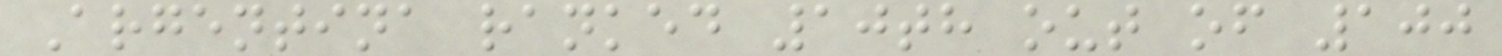Argentina ranked 10th out of 100
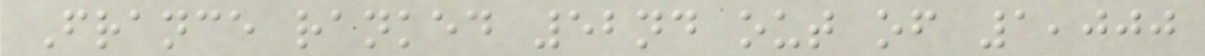France ranked 52nd out of 1,000
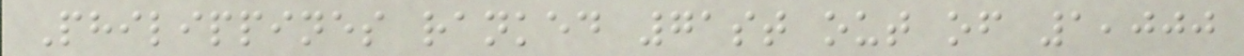Philippines ranked 71st out of 1,000
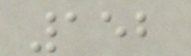152
